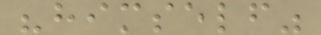"himself"
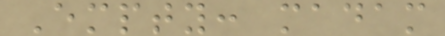Empty: madam
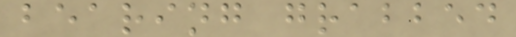bearing grabbed
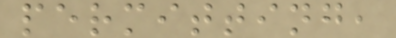permitting,
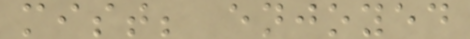mist; enjoyed
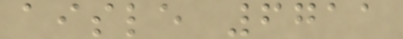aisle 6711
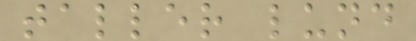taller lund
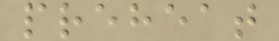preheat
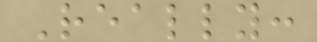Really:
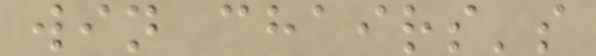win chairs's
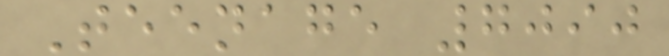Teenage 7090
